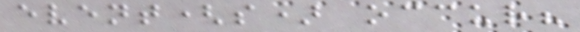event(s) occur?
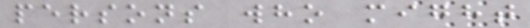persons who might
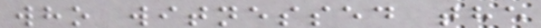who witnessed the
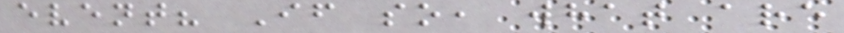event? If so, what are
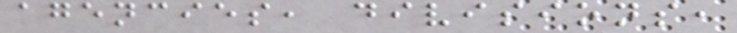agencies, divisions,
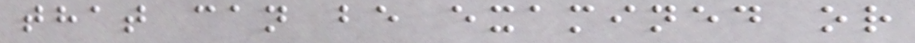that can be examined or
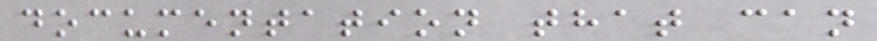documentation that can
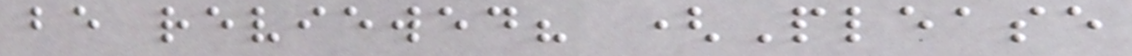be reviewed? (Please
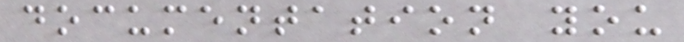documentation you
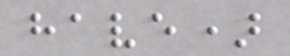have)
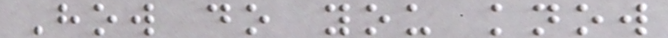How do you know
